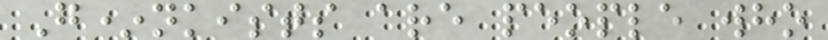G*nkists are people who
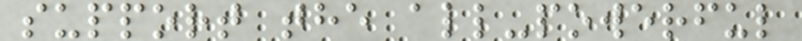support the all-powerful
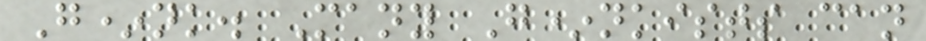G*nk. Many G*nkists can
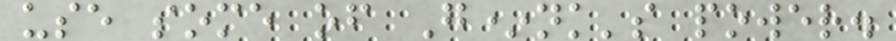use some of G*nk's power.
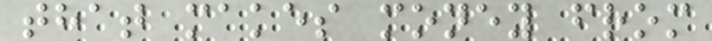that makes money from
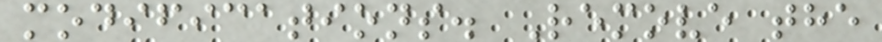modifications. Remove the
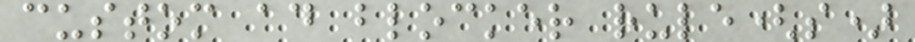custom ad blocker rule(s)
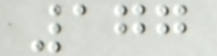177
